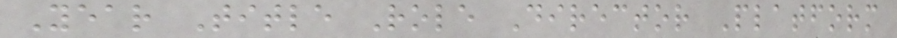Year Title Role Director Platform
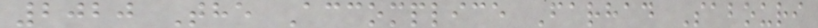2020 The Accomplice Farhad Sabouri
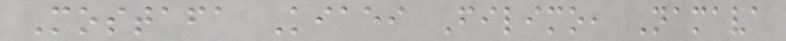Mostafa Kiaei Filimo, Namava
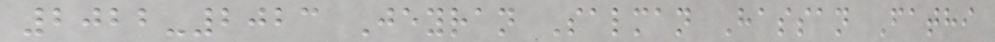2022-2023 Jeyran Salman Hassan Fathi
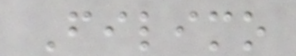Filimo
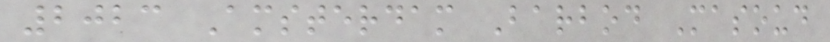2023 Amsterdam Barbod Masoud
